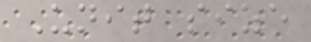Unit size
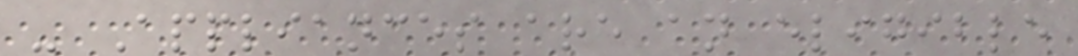- Appliances are an eligible
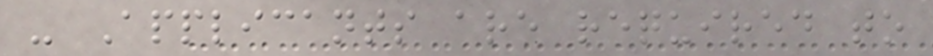- Applicants are required to
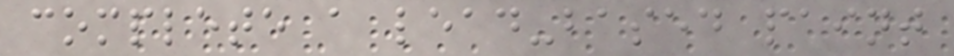complete a lead-based paint
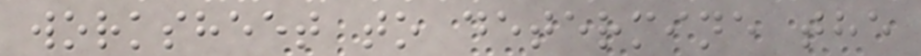worksheet to determine the
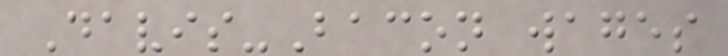Davis-Bacon wages
